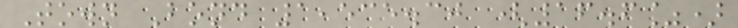Town Bond 1,535.30 (16.6%)
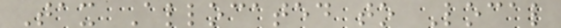Tax Allocated to Local
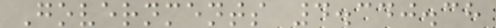Governments 4.340.38
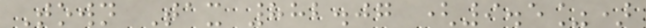Town Tax 882.07 (9.5%)
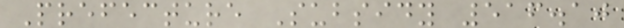Prefecture Subsidy 516.10
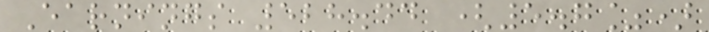Earnings 528.44 (5.7%)
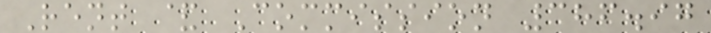Rent & Commission 386.97
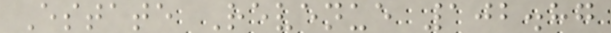Estate Revenue 102.87
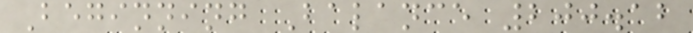Beginning Balance 200.12
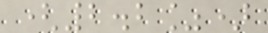(2.2%)
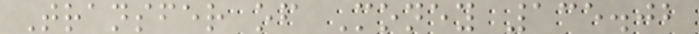Transfer of Money 135.02
